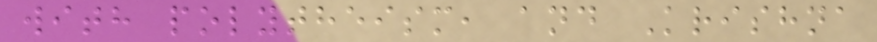with polytheism, and Krishna
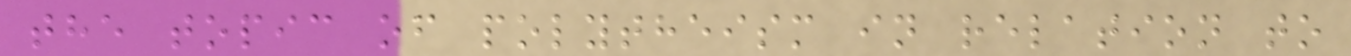the topic of polytheism in relation to
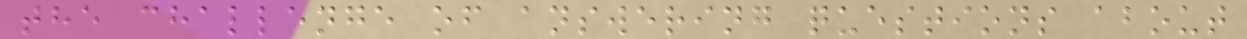the challenge of answering questions about
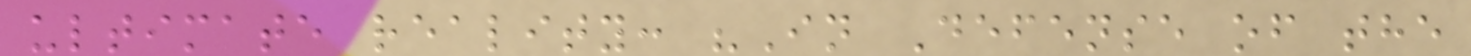ultimate reality: "In Defense of the
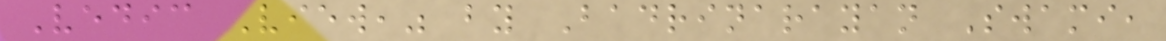Vedic View," by Badrinarayan Swami,
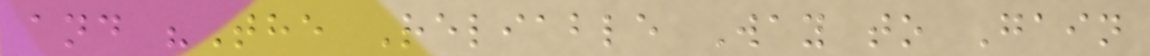and "The Reliable Way to Gain
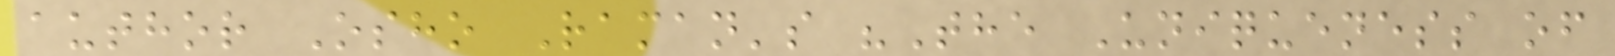author Osho Raman's "The Uniqueness of
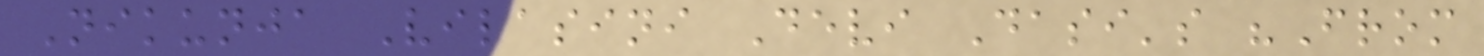Nikunja Vilasini Devi Dasi's "From
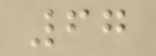67
